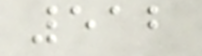512
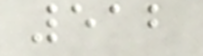512
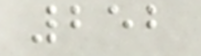252
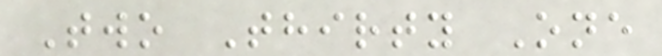Two Thirty One
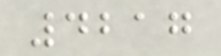4217
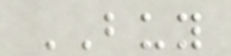BUY
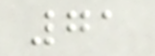71
